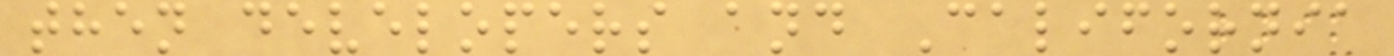then developers and California
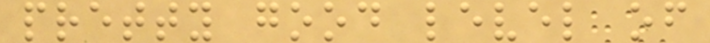pretty good level of
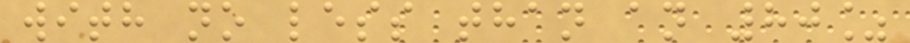with no less than an 80%
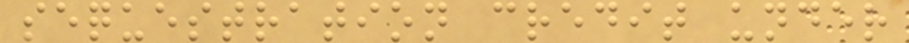sequestration credit under
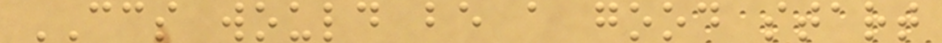CCS would be a good start
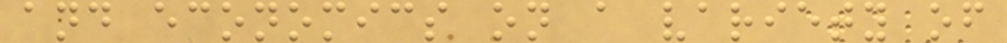and economics on a variety of
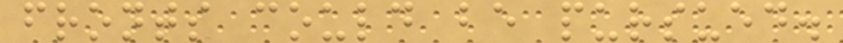fronts could be pursued.
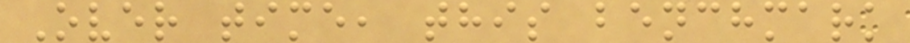Over time, this benchmark
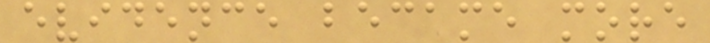evidence became more
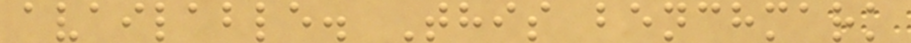available. This benchmark
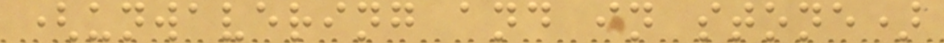(unwavering and in stone)
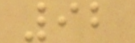92
